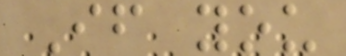If you
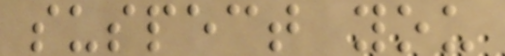suspect you
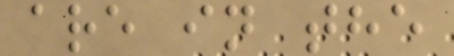are in the
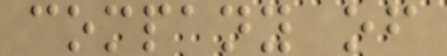company of
